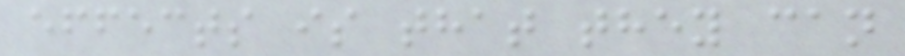effects is that they can
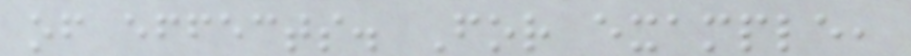of effects. For example,
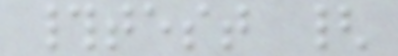#test {
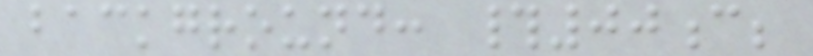background: #00c;
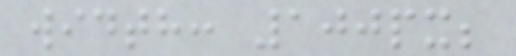width: 100px;
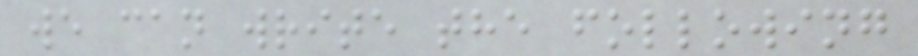we can write the following
